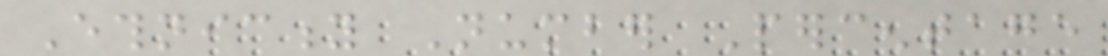Ethnicity Number Percentage
